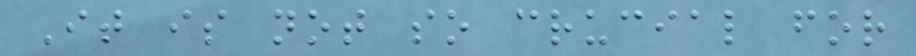It is not so crucial for
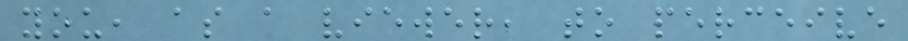you, as a viewer, to perceive
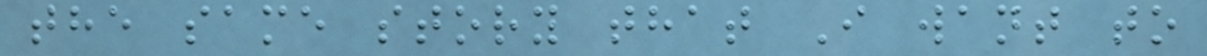the same story that I want to
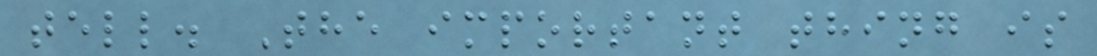tell. The important thing is
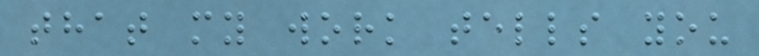that my work tells you
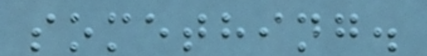something.
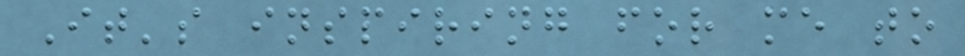It's inspiring for me to
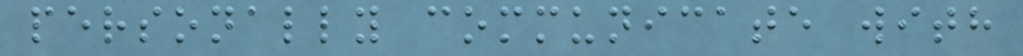personally communicate with
